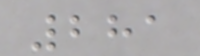281
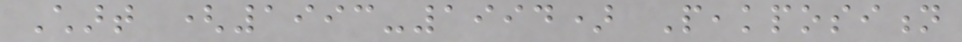Chart (1993-1994) Peakposition
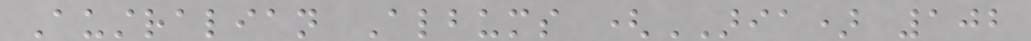Australian Albums (ARIA) 102
